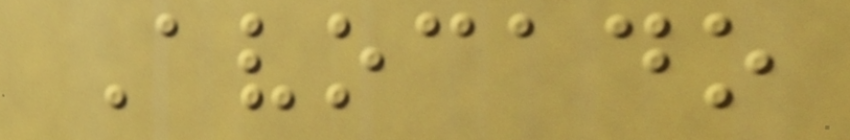Avocado
